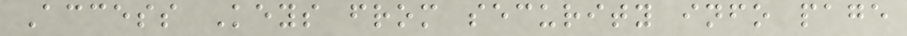Access Keys from security info page
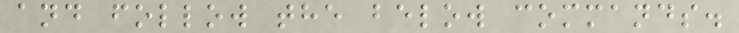and follow the below commands.
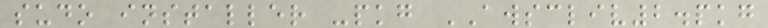sudo installer -pkg AWSCLIV2.pkg
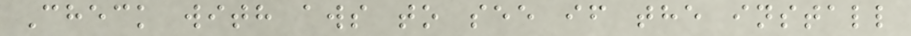Check with aws to see if the install
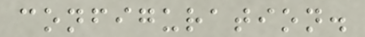configuration.
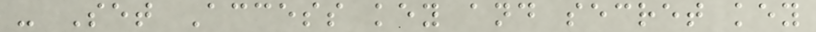- Set Access key and secret key
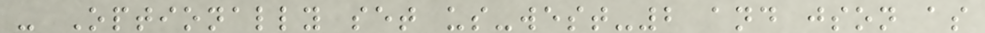- Optionally set us-west-2 and json as
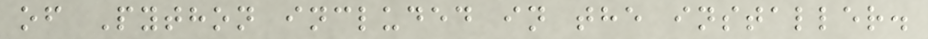of Python included in the installer.
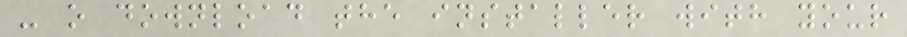- o download the installer with your
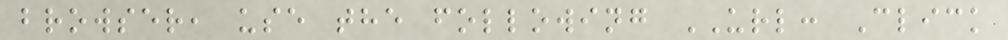browser, use the following URL: Click
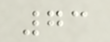73
